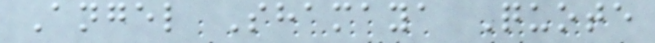Angel Shamaya Quote
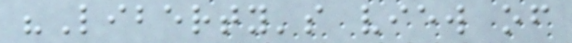"Liberty's view of
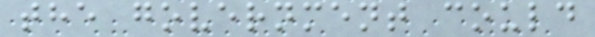the government could
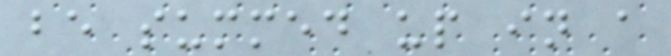be summed up in a
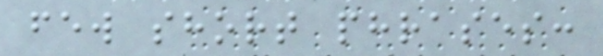few short phrases:
